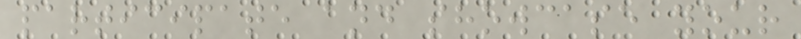participate and showcase your
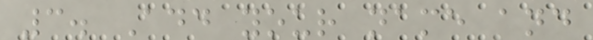3. Add your name and
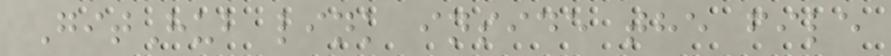GitHub link inside the file
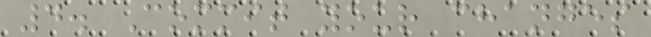4. Commit your changes
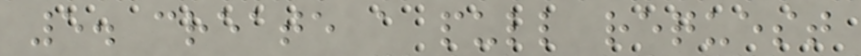5. create a pull request
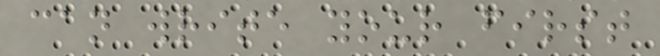can write your first
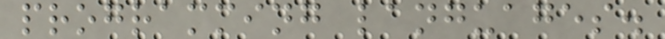programming languages.
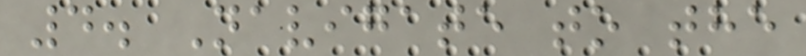4. Navigate to the
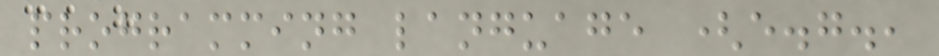programming language (e.g.,
